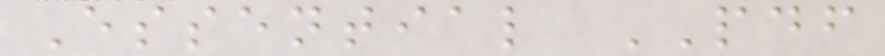Essential PDF
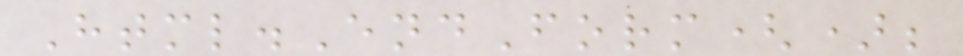Html.EndForm();
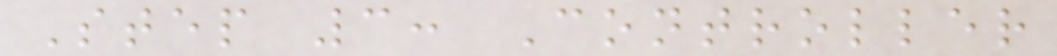Step 3: Controller
